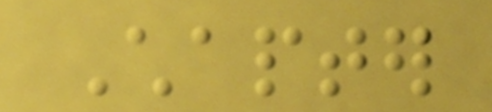Chapter
